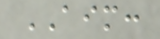AIM:
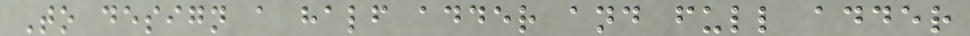To design a half adder and full adder
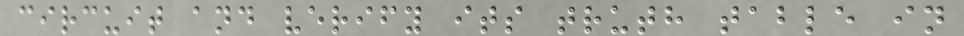circuit and verify its truth table in
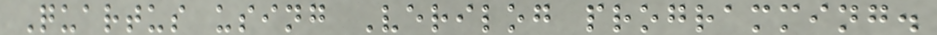Quartus using Verilog programming.
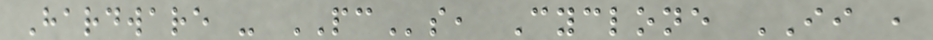Hardware - PCs, Cyclone II ,
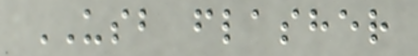USB flasher
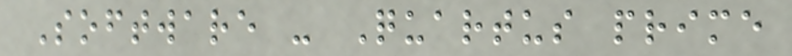Software - Quartus prime
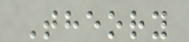Theory
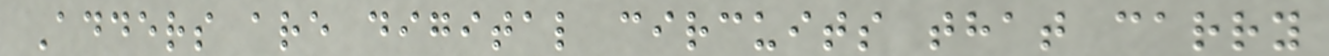Adders are digital circuits that carry
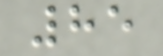85
